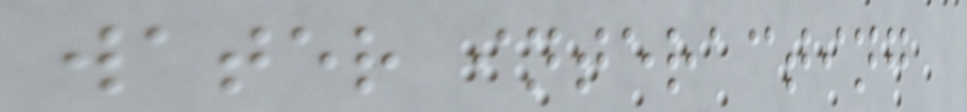water interacting
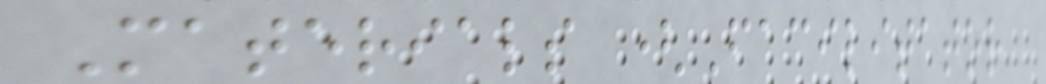Materials (Facilitator
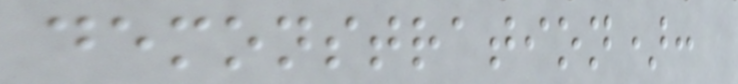demonstration):
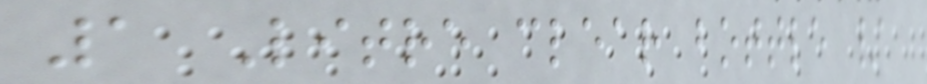1 Litre clear bottle /
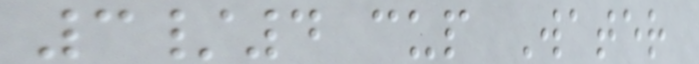3/4 cup Water
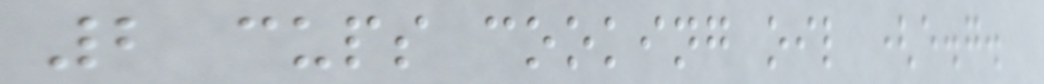2 cups cooking oil (e.g.
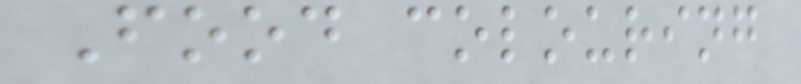Food colouring
